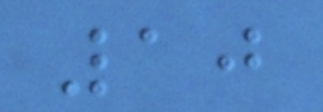10
